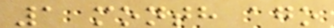1 month ago
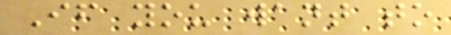If you want to
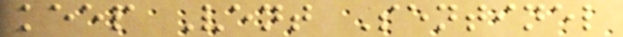keep Vent Sentinel
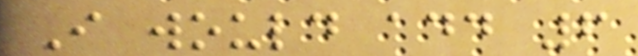I would add 6
